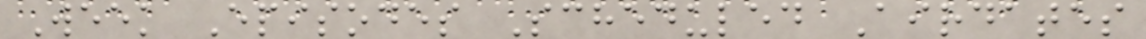Week Episodes Scheduled Airdates
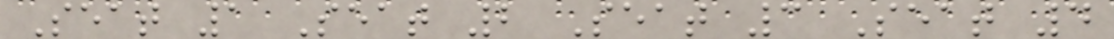Seat 1 Seat 2 Seat 3 Seat 4
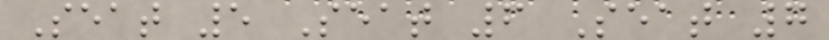Seat 5 Seat 6 Seat 7
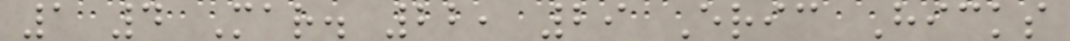1 4 Mar. 22, 29 Eric Hicks
